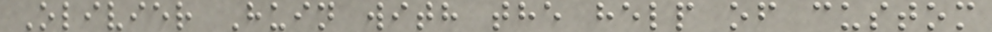Olivier Huin with the help of custom
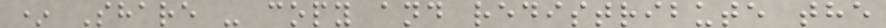* Share - copy and redistribute the
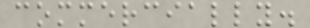commercially.
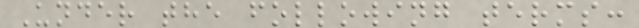Under the following terms:
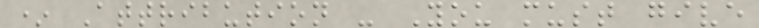* Attribution - You must give
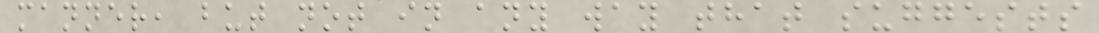manner, but not in any way that suggests
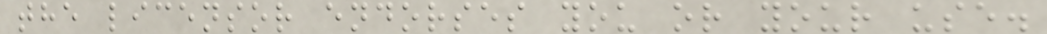the licensor endorses you or your use.
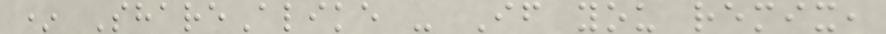* ShareAlike - If you remix,
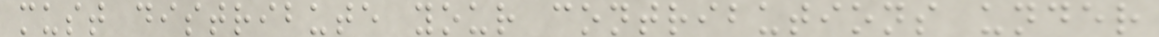must distribute your contributions under
